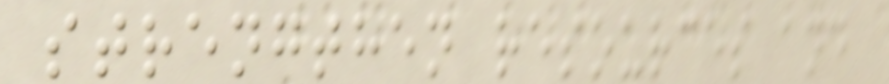strengthen resources and
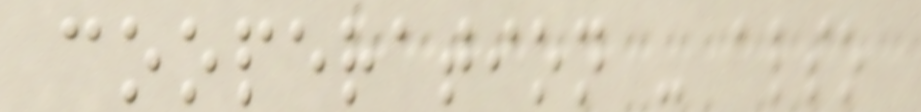cooperation - also
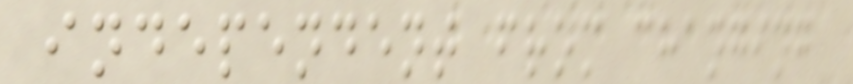independent from changing
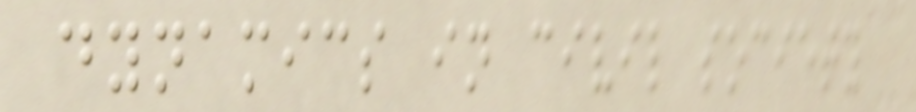dynamics in civil society
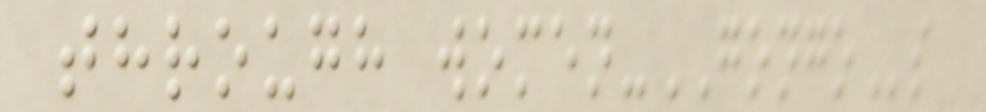through women-GONGOs
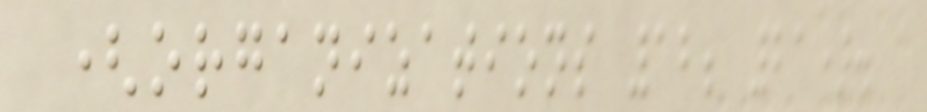(organizations 12; 21).
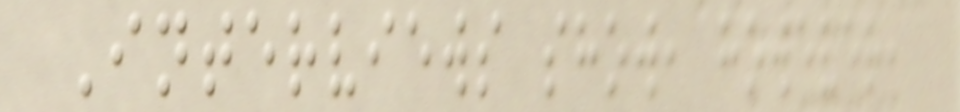Interviews show, however,
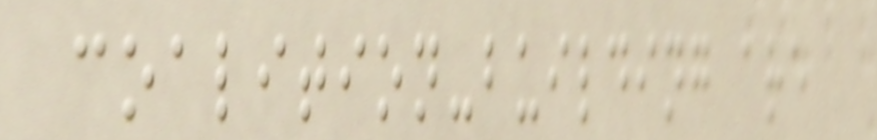coalition-building are
